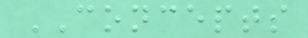CONCEPTS
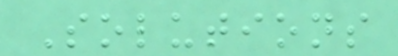Solutions
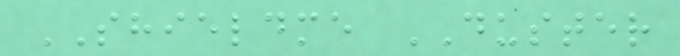SHIELDME DUSTER
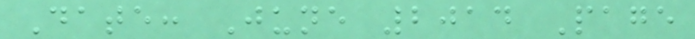Date: June 2014 Page
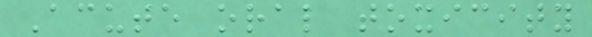Acute oral toxicity
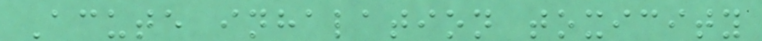Acute inhalation toxicity
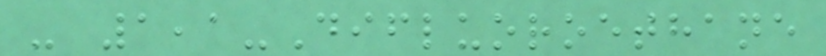- 1,1-Difluoroethane
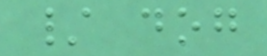/ dog
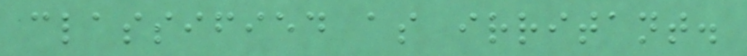classified as irritant.
